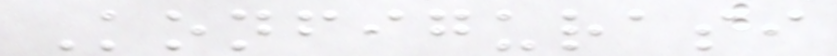Konfigurasi
